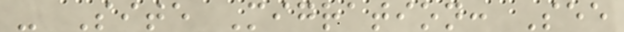- Site Migration: See
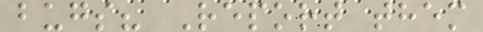bugs? Report them
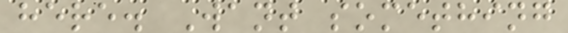here. Want something
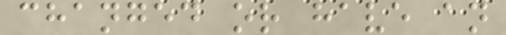changed or have an
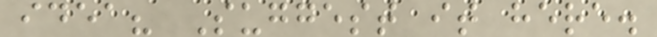idea? Suggest it here.
